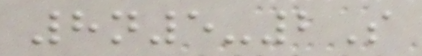8n5-2S
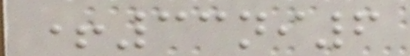+33ni6
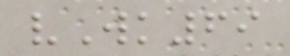vWk69
